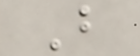But
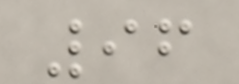96
